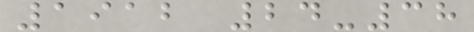1912 24-38
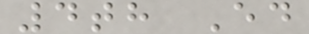4th Ed
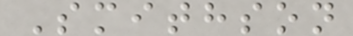Smithson
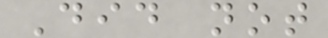Did not
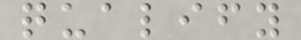qualify
